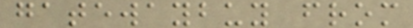gatewaybuy from
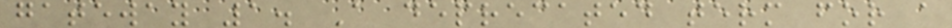gateway 1. A deprecated term for a
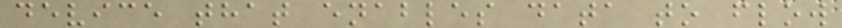device that enables data to flow
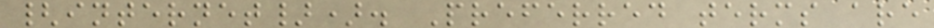{internet}). Preferred terms are
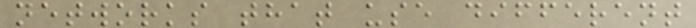networks that use different
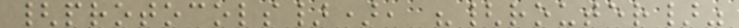{protocols}), "{router}"
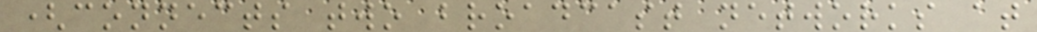(connects two broadcast networks at
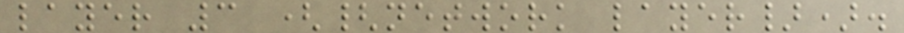layer 3 ({network layer}).
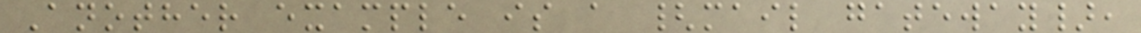Another example is a {mail gateway},
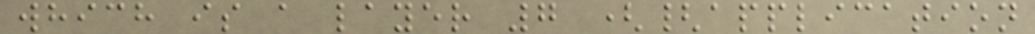which is a layer 7 ({application
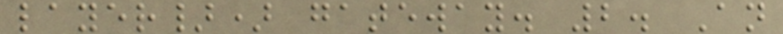layer}) gateway. 2. An
